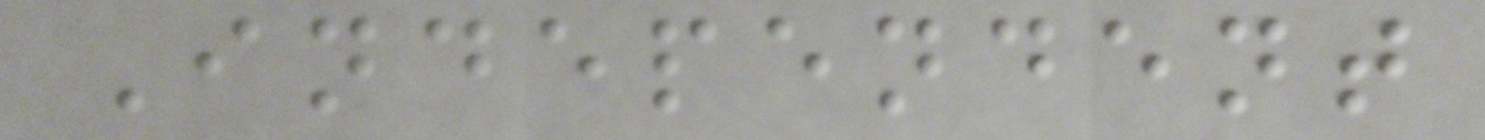Independent
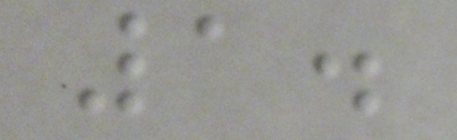1.
